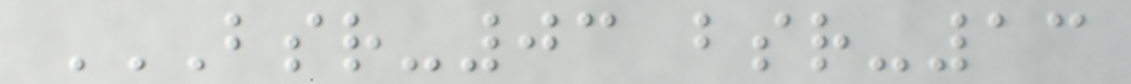BSR-03 BSR-13
